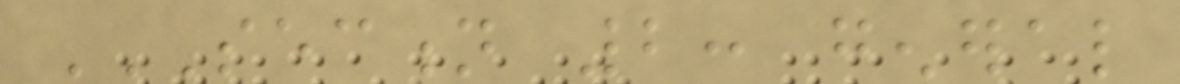SECTION 2: GENERAL
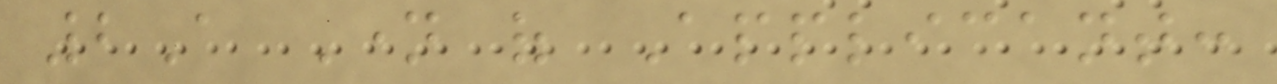2A Name of Applicant:
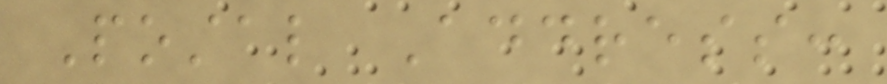Postal Address:
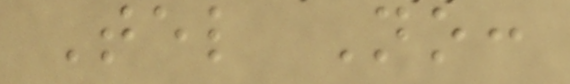Tel No:
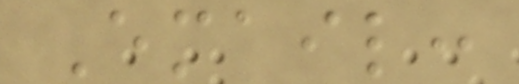Email:
